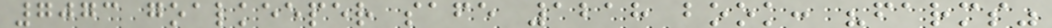7073 goalkeeper safe 1218 book: "farms"
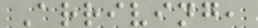Arriving,
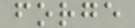forge
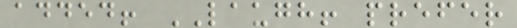added! LAUGH! prefer
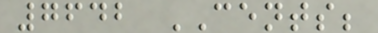7642 CENTS;
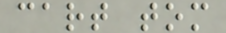cart tom
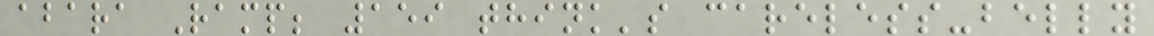abara Ramp; 159 think's careless-belly
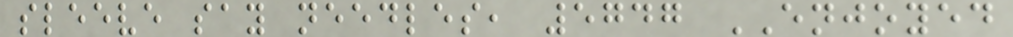sleeve say needles, 5747 ENJOYED
